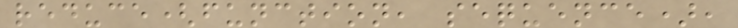reduce(function, sequence),
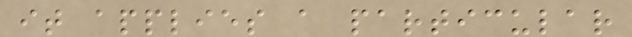it applies a particular
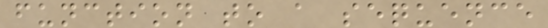function to a sequence
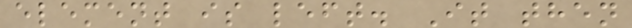element is left. It then
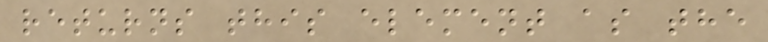returns this element as the
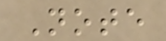Note
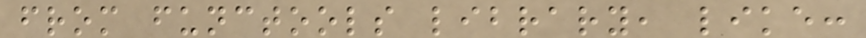from functools library, like:
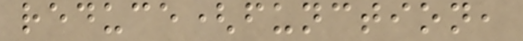reduce(function,
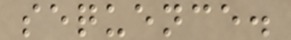sequence.
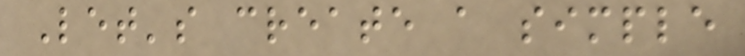Let's create a simple
